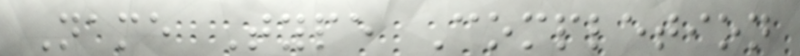Name Type Completion
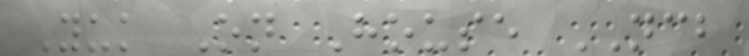Yuk On House NCB
